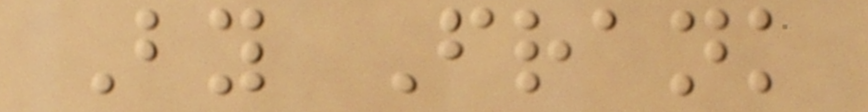By Frank
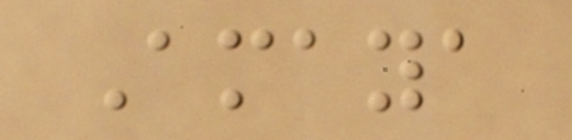Amaya
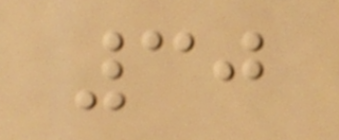30
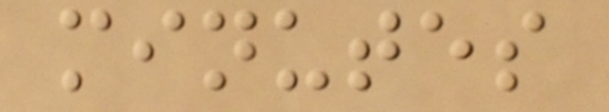minutes
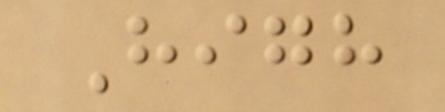High
